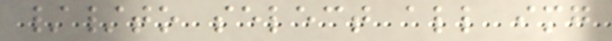//to select all img
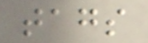tags
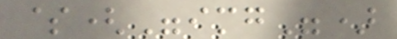$("img")
